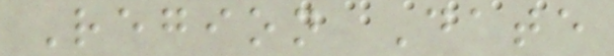Region Date
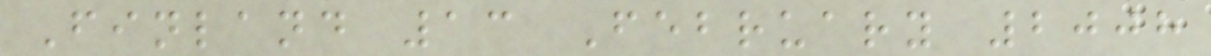Finland 13 February 2008
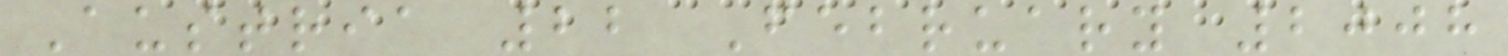Austria 22 February 2008
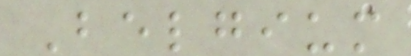Belgium
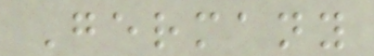Germany
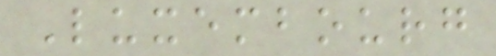Luxembourg
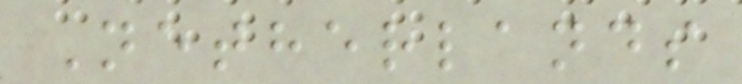Netherlands
